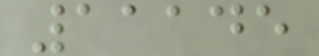11145
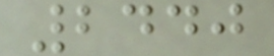2440
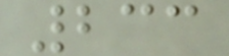233
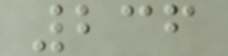236
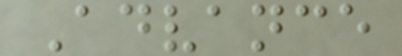Advance
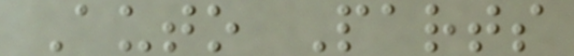Auto Parts
